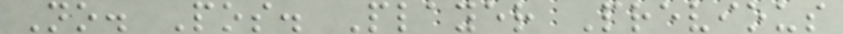No. Pos. Player Previous
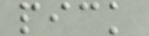pick
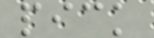pick
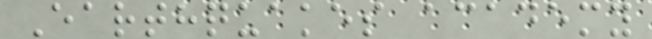Earthquakes academy
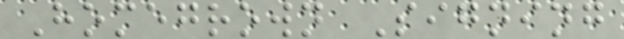Homegrown Signing
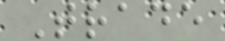Trade
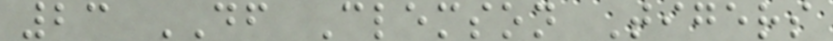23 DF Clemson Tigers
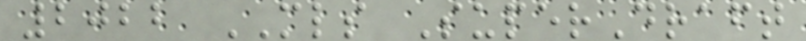2022 MLS SuperDraft
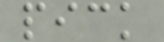pick
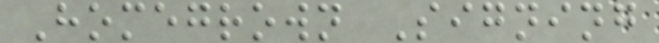Homegrown Signing
